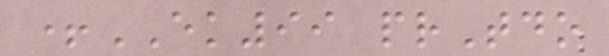+EK99 prTdo
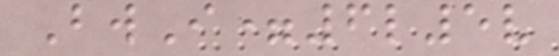BwI=6l5v
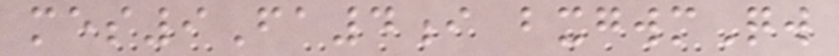mes9Fa4i bxgwmQw
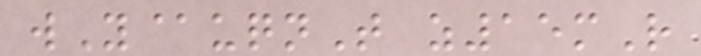wY@uqnT z15mR
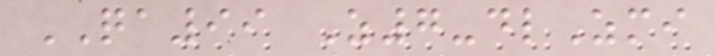QA99 Z7-dlZmi
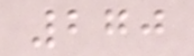270
